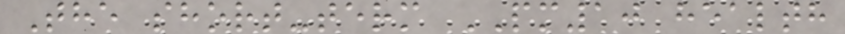The short-term PM10 health
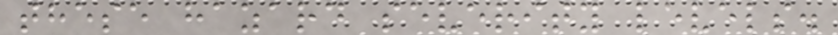these hazard severity levels.
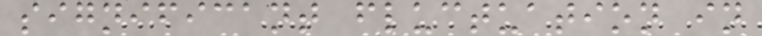significant fluctuation in
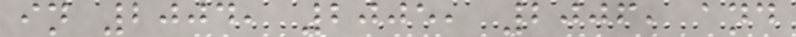in 2004, 2005, 2006, and
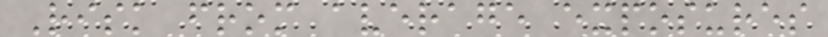Risk from average exposures
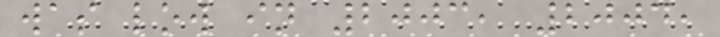was low in 2003, 2004,
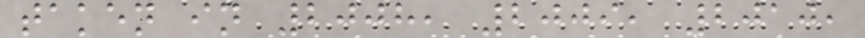taken in 2008, 2009, 2010,
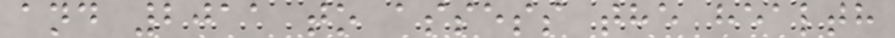and 2011 to assess the health
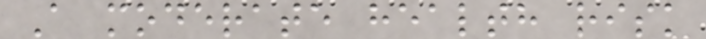A moderate health risk
